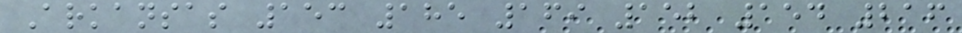Arkansas 153 185 169 152 154 216
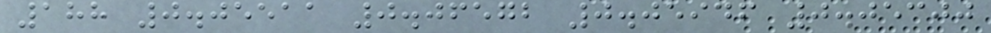188 0.05511 0.06572 0.05946 0.05300
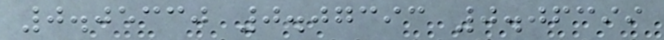0.05330 0.07393 0.06399
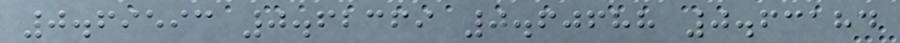0.69593 0.62369 0.60688 0.63184
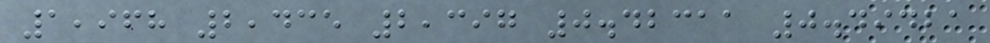1,968 2,435 2,397 0.42311 0.49421
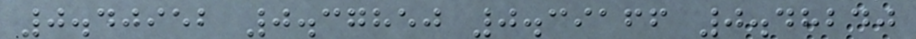0.40952 0.37850 0.39166 0.48240
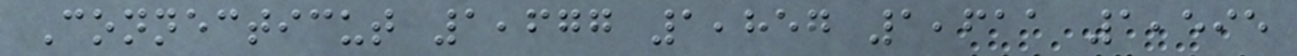Connecticut 1,677 1,857 1,611 1,595
